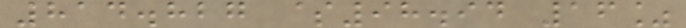814.827 $98.94 16%
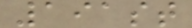191st
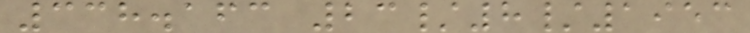338.163 23/8/1953
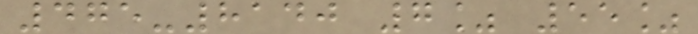475-8140 7% 55%
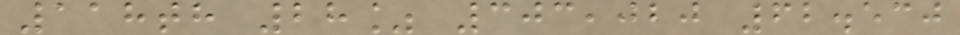118th 28% 303,020 62.530
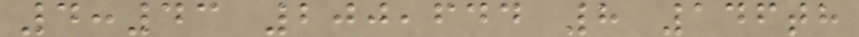4:43 200,644 8 146th
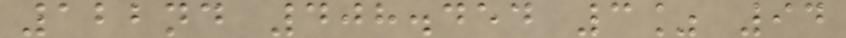122nd 408.454 3% 94
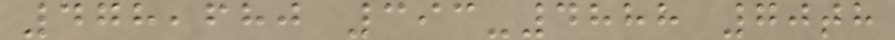478,680 393-4888 70th
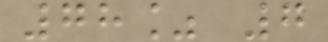78% 7
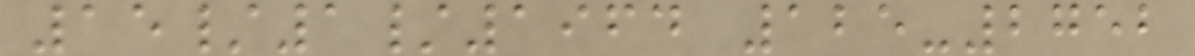15/1/1964 125-2752
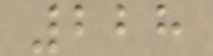228
